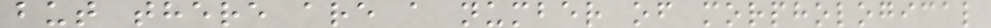but there are a number of morphological
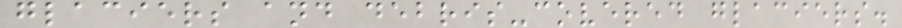glaciers and debris-covered glaciers.
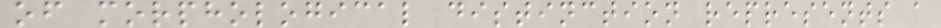of morphological distinction represents a
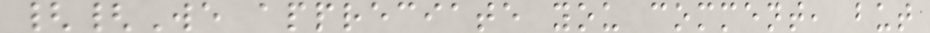{{We appreciate you comment, but
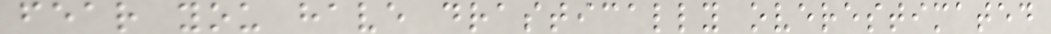fear you have drastically overestimated
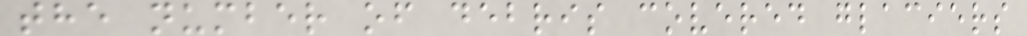the number of debris covered glaciers
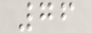76
